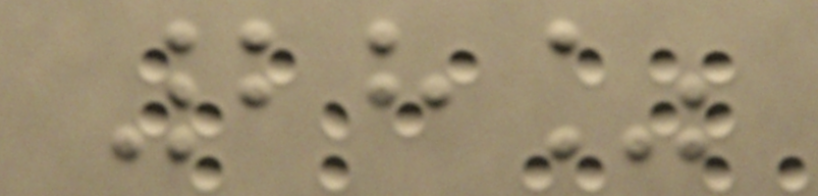28%
